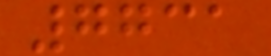7731
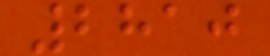2810
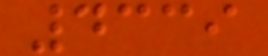4339
